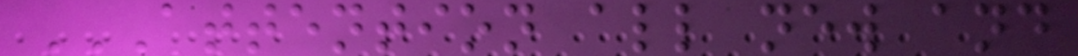ATTENTION ALL NEW AND
